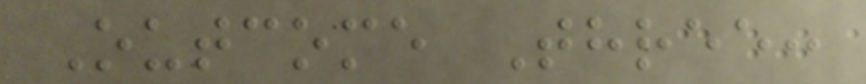Outcome Three:
